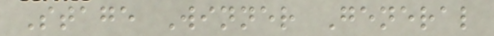Stage Winner General
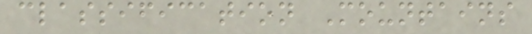classification Mountains
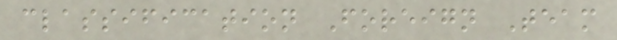classification Foreign Team
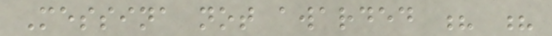Messina not awarded ? ?
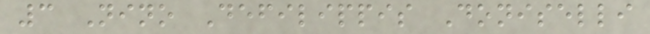3 Nino Defilippis Doniselli
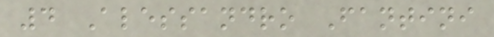4 Alessandro Fantini
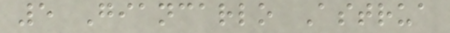5 Giancarlo Astrua
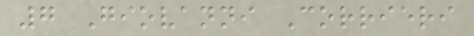7 Giovanni Corrieri
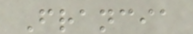Francia
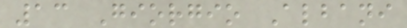13 Giorgio Albani
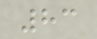83
